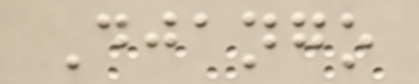Django
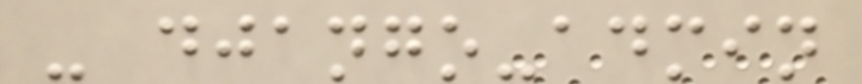- django-admin
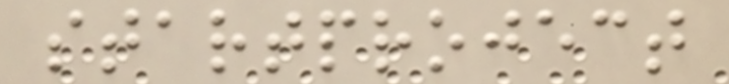startproject
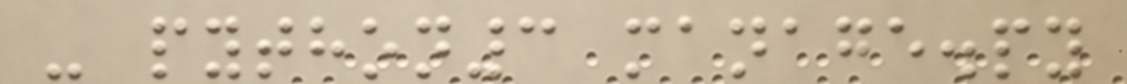- python3 manage.py
